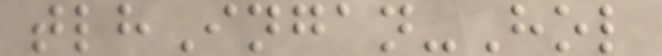tlhIngan-Hol
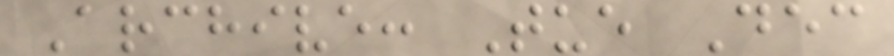Archive: Tue Dec
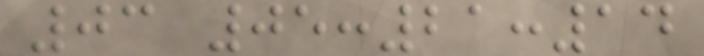03 05:21:14
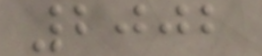2002
